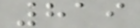819
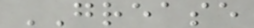GREASE
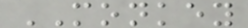MONKEY
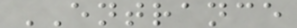ENTRANCE
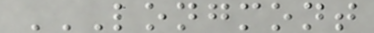LONGMONT
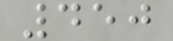450
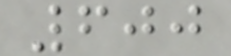600
